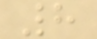8
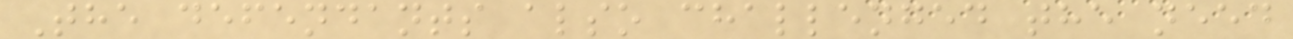The defendants also challenged the need
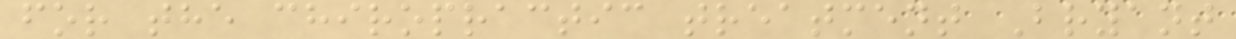for the chiropractic treatment Bryant
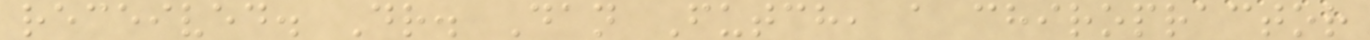received. Dr. Dan Futch, a chiropractor
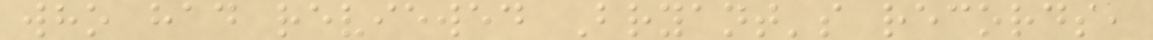who had reviewed Bryant's records,
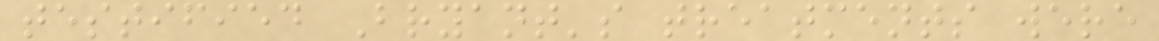testified Bryant's treatments were
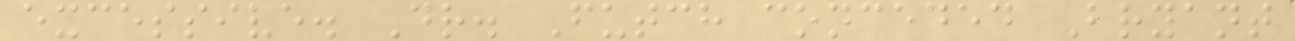excessive. Dr. Futch conceded Bryant
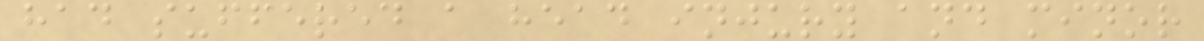had suffered a head injury and minor
